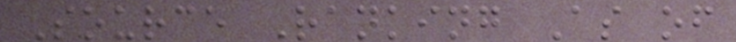Source Ranking As of
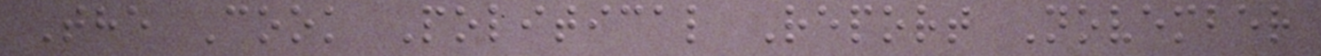The Cook Political Report November
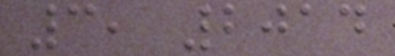3, 2014
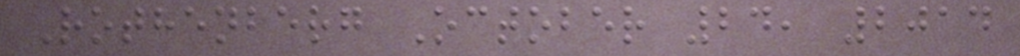Rothenberg October 24, 2014
